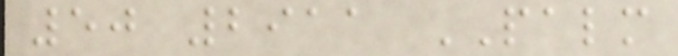50 2911 PALM
